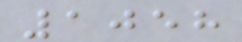1058
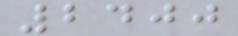2400
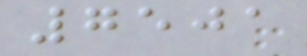7501
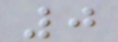0
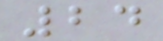24
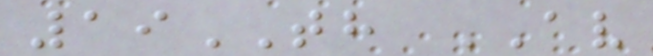19TH AV
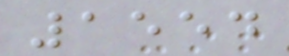1554
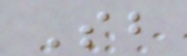Sb
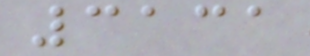3131
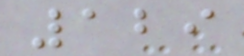129
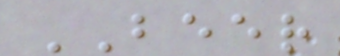BEER
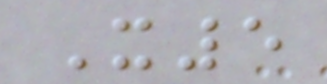X5
